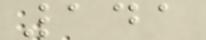141
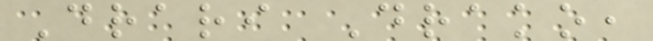Drari Drako,
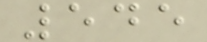545
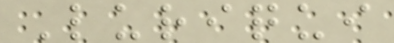Luriqui
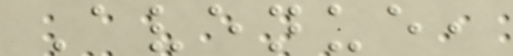Avenue,
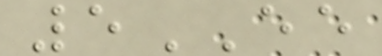5EE
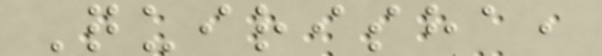Quirisha,
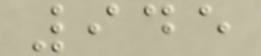945
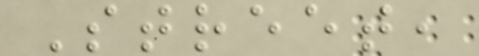Street,
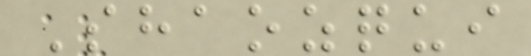Shaozqui
